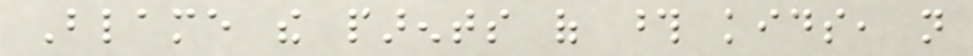Blame the parents of those kids, not
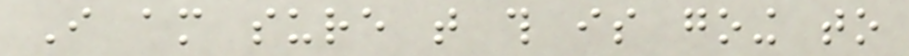I am sure that this is going to
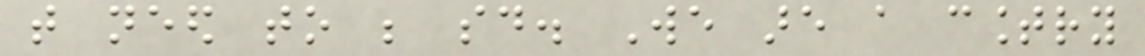that need to be said. We are a country
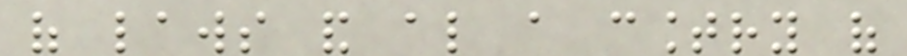of laws and also a country of
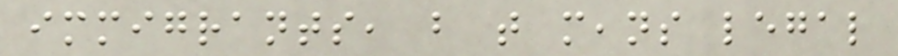immigrants, but that means legal
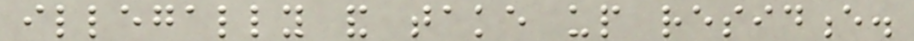illegally and take up residence.
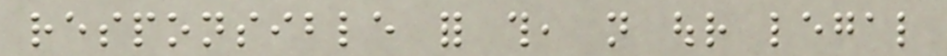responsible for this, not our legal
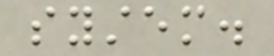system.
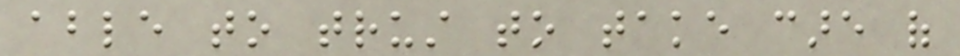able to trust to take care of
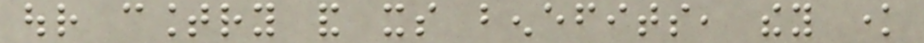our country and its benefits, they know
